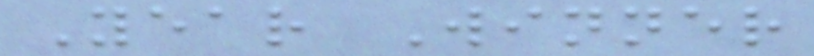Year Winner
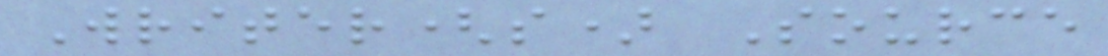Writer(s) Source
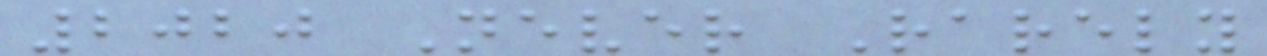2020 Never Rarely
